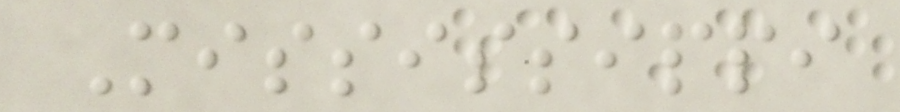Mississippi
